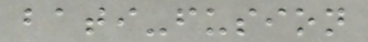bati-fusion
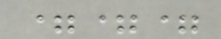===
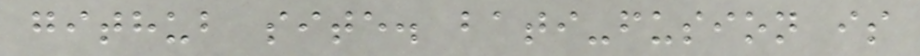github site. bati-fusion is
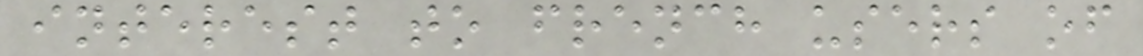interest to french users of
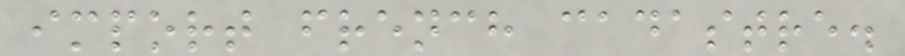import french cadastre.
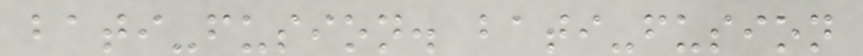bati-fusion. bati-fusion
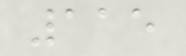115
